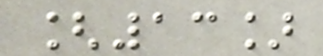[13]
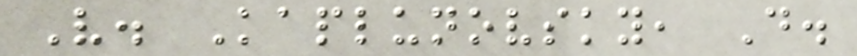V. Kaplunovsky, D.
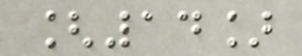[14]
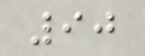90
